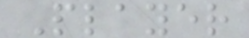Player
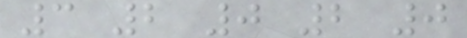3 2 0 2 0
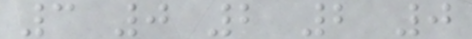3 0 2 2 0
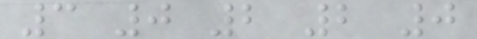3 0 2 2 0
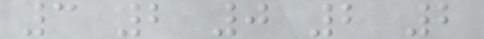3 2 0 2 2
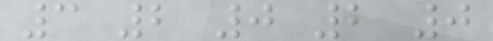3 2 0 2 0
